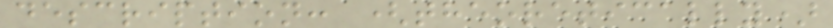description: (theoretically)
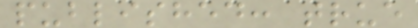published: true
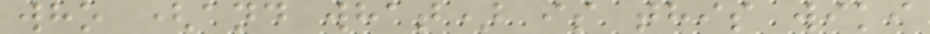who (and what) is this wiki
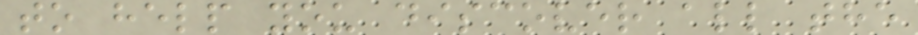to help you discover all the
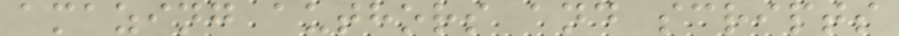amazing authors and scripts
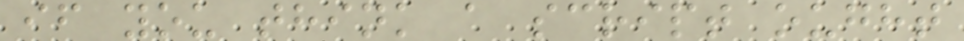if you think a script ought
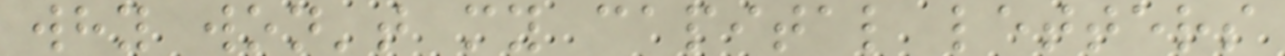why won't my capital letters
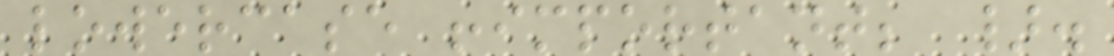lowercase !important; }.
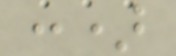:)
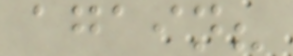again?
